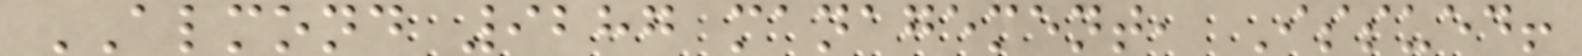ALMOND 9287 management, Issued!
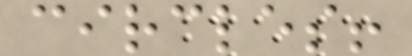circles!
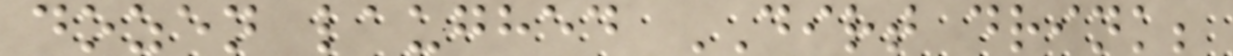dozen laughed DIRT drink;
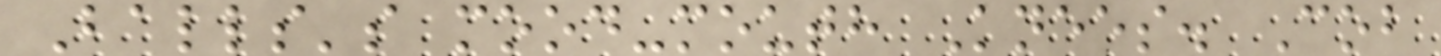Balls's mood-mouth Knees. Cob
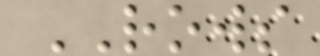ROWS
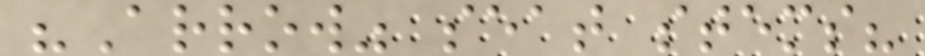"Arrow" seat stems?
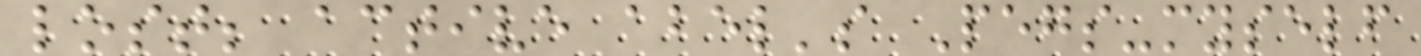lost; active abel's Pegs-myself
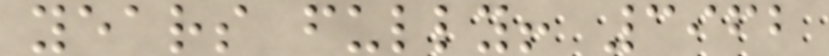years fully! 3962
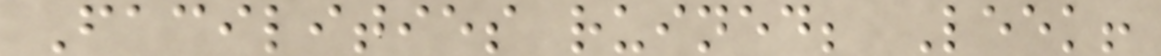Facilities ruined; Leek!
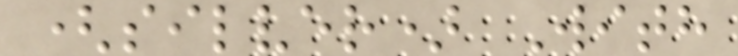(silver) With
